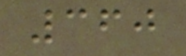360
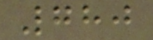780
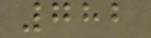782
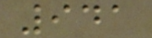941
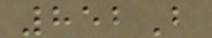852B
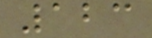123
